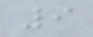9
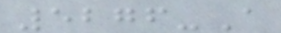5276-A
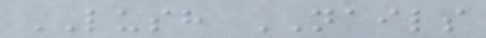LUSH NAILS
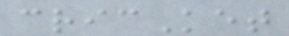cricKet
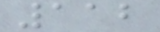112
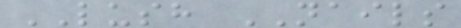LUSH NAILS
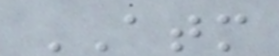ATM
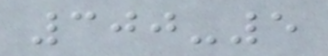300-5
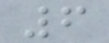6
